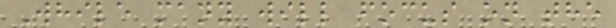While many will focus on the
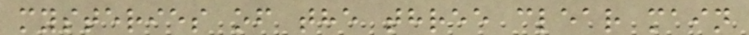mysteries of the three clear main
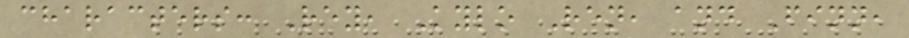characters: Rey, Kylo Ren, and Finn,
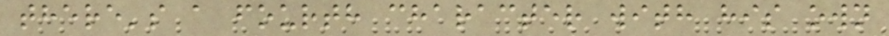there's a fourth character with his own
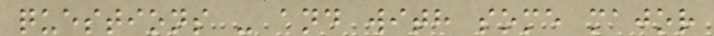questions - and with some major
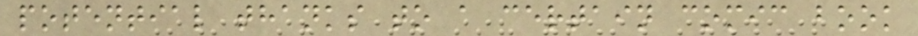potential thanks to a certain comic book
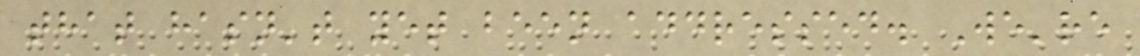that hasn't yet been addressed. We're
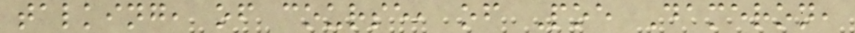talking, of course, of Poe Dameron,
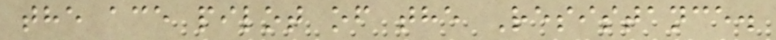the ace pilot of the Resistance.
